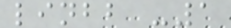linbb -1
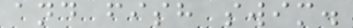and fish swim.
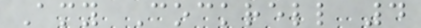Amy Cockrell 4
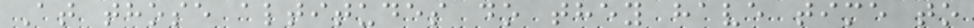At those altitudes do they have time to
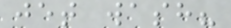jet wash?
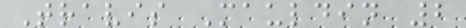Travis Mauldin 2
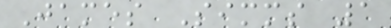James Simms 1
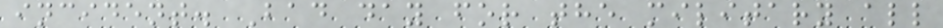incident. Bad day for the military all
